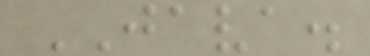JAVA.
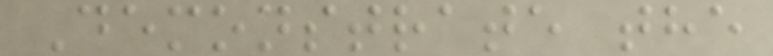Demonstrate the
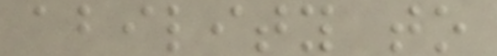ability to
